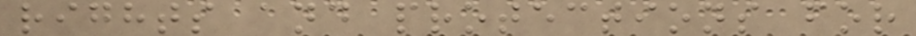rights and protections for
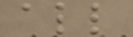all
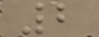2
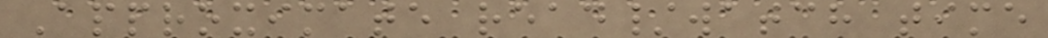Approximate read/watch time
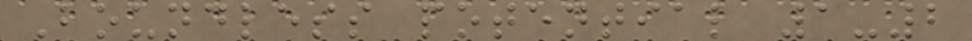Boundless potential 1-2
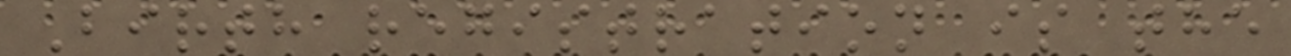Birth registration is the
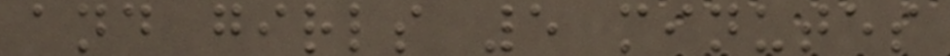and girls 5 minutes
